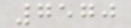7570
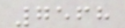7568
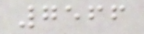7566
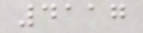4117
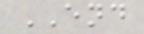END
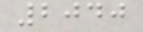2040
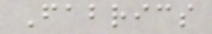Fabrics
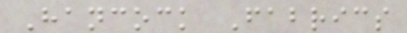Hancock Fabrics
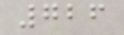726
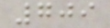709
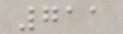711
